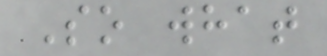So what
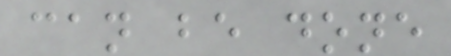can be done
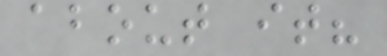about it?
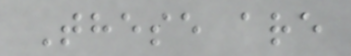These are
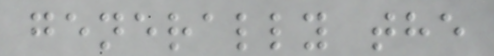generally the
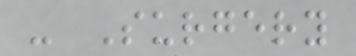- Surgery
